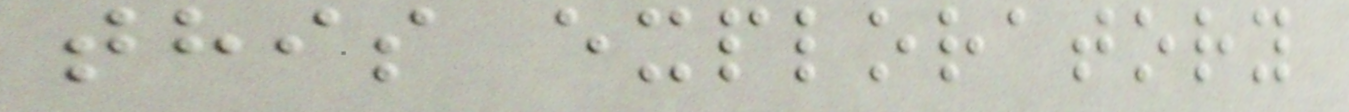this exploratory
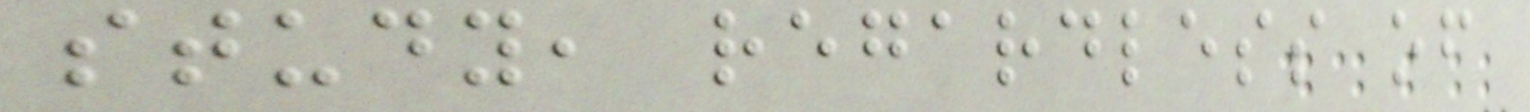study, regardless of
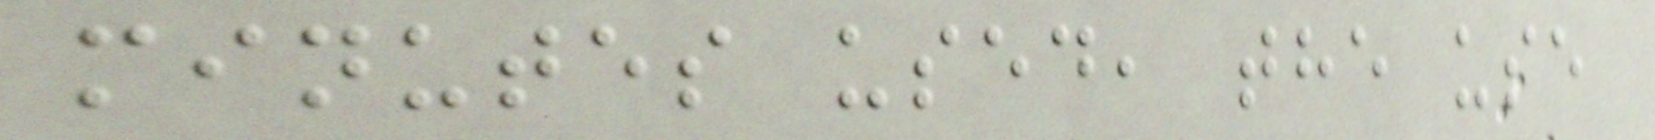minutes used, the use
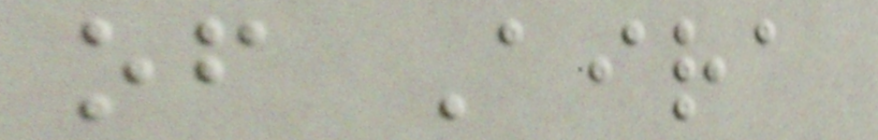of Aira
